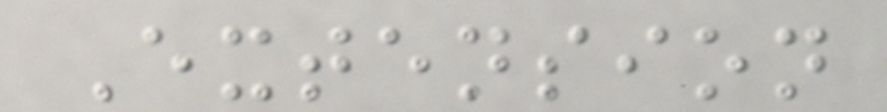Extension
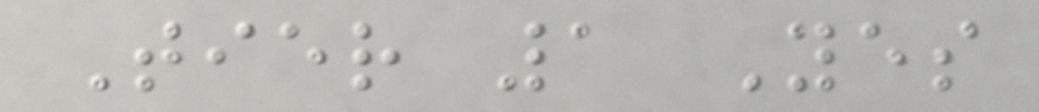Tier 1 Yes
